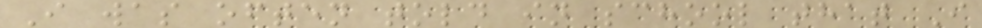I was often told in school that I
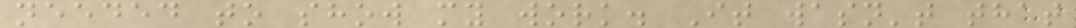needed to show my work. It wasn't that
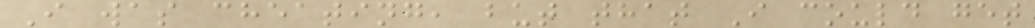I was cheating, but that I could get
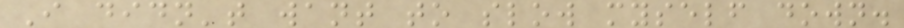I didn't want to slow myself down.
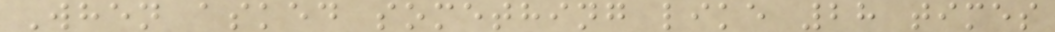When asked something like 28 times
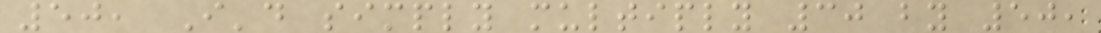50, I'd simply multiply 30 by 50,
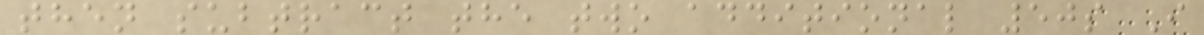then subtract the two additional 50s I
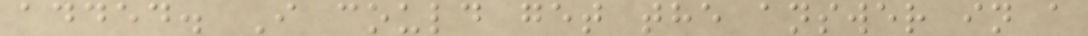added. I could get the answer in a
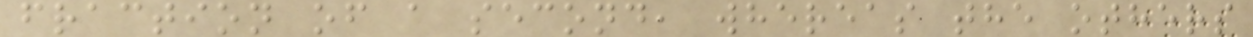fraction of a second, whereas the others
